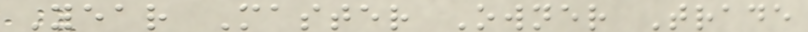Year Master Owner Trade
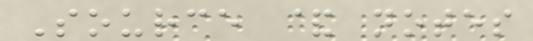Source & notes
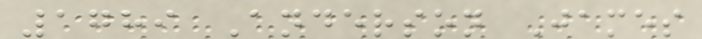1789 Anderson James
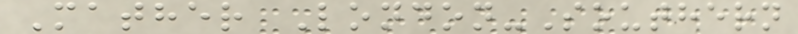Mather London-Southern
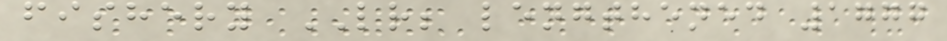fishery LR; lengthened 1777
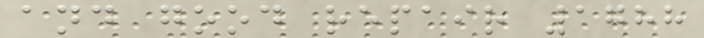and good repair 1788
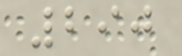290
